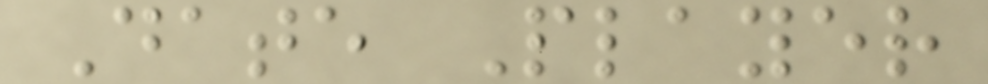Date Player
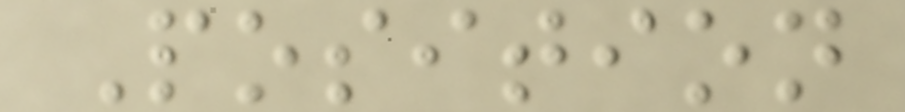Position
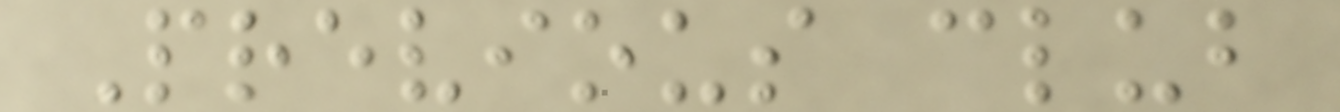Previous club
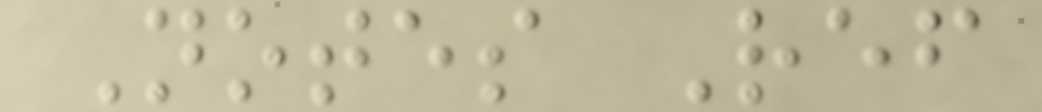Notes Ref
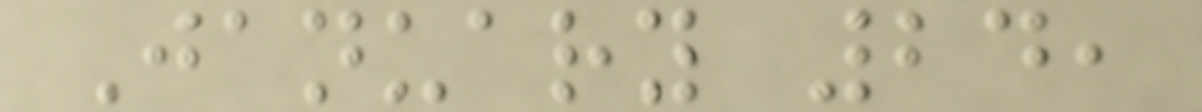January 24,
